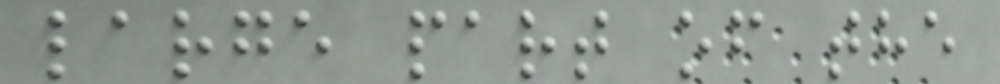large part of the
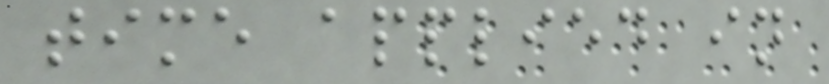time applied in
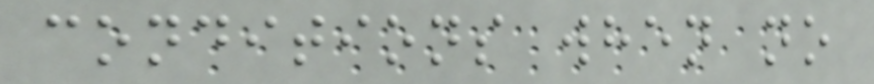conditions when no
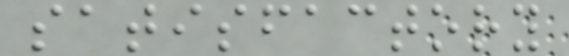satisfactory
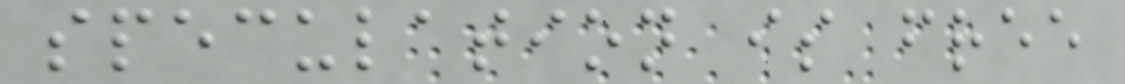speculation is free
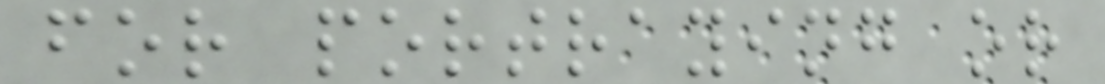for portraying or
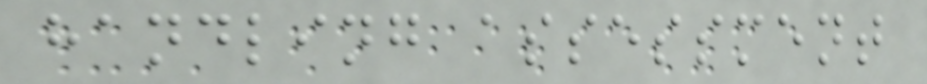handling assessment
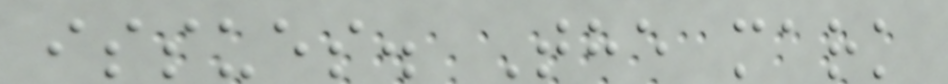issues. The mark
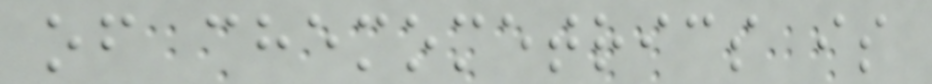of chemometrics is
